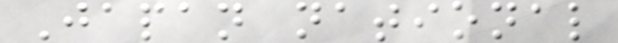Japan national
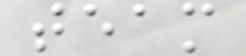team
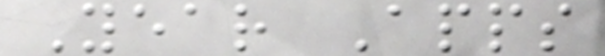Year Apps
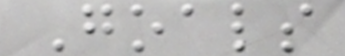Goals
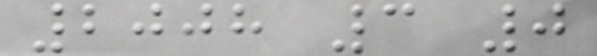2008 3 0
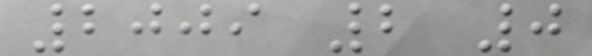2009 2 0
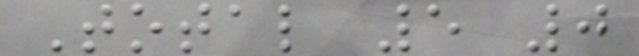Total 5 0
